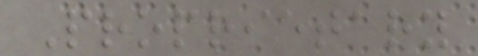Proprietary
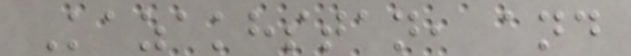Kazakhstan, and
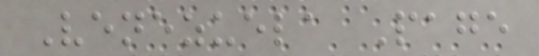Venezuela Page
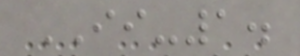II-1.
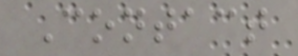Contact
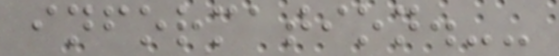information.--
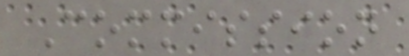Commission
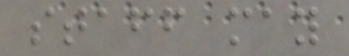staff may
